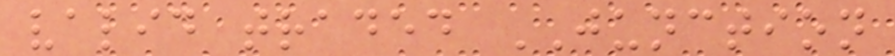valid traded JUNCTION
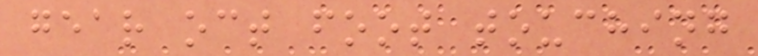gear oct foot touching
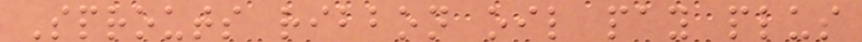Sprouts ribbon oil pay plus
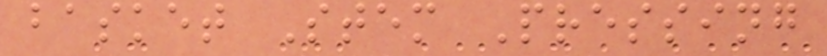basket Stem Pressing
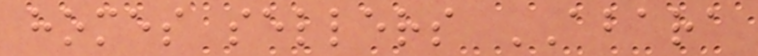homes sellers ABARA
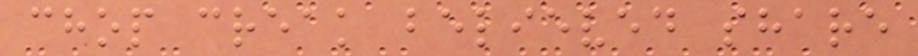chop creak believed share
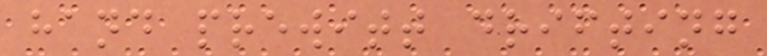hand prewitt drifting
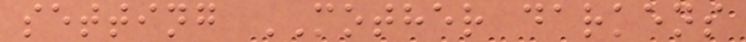setting MOTHER darkens
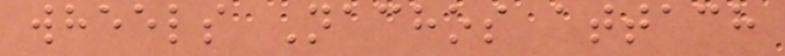wheels Nachos attach
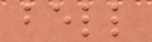bell
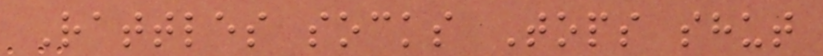Rattles socks Tops shut
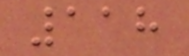118
